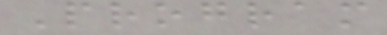Program
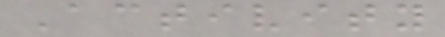Activity
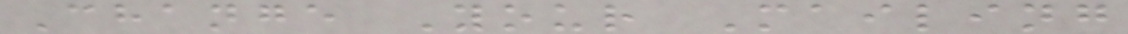Change Your Mailing
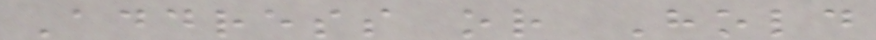Address or Hold
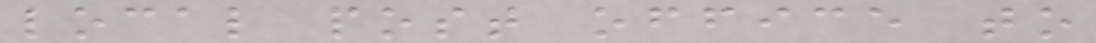local post office to
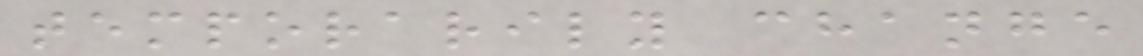temporarily change
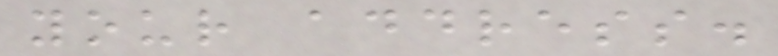your address.
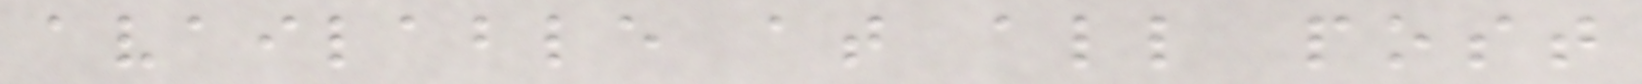available at all post
